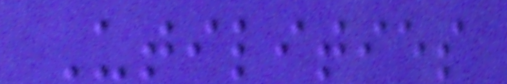Utilities
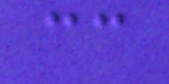cc
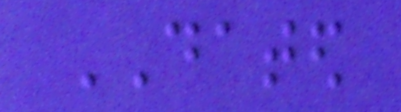DATED
